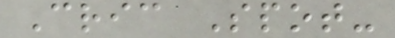Cric Spot-
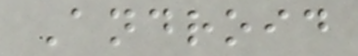Android
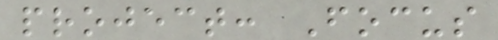project: Focus
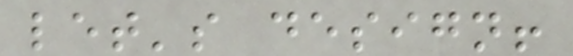let's design!
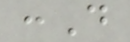:D
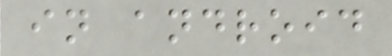in android
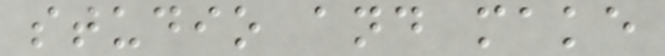studio and make
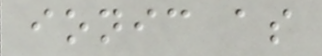ionic as
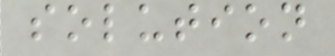solution
